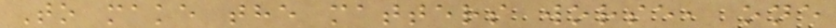To make the matters worse, one
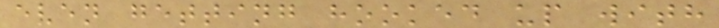even getting hooked up with
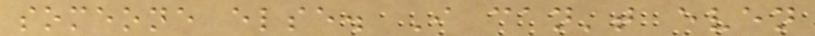someone else. I can't even
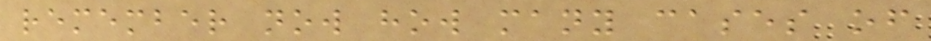remember now how many cases of
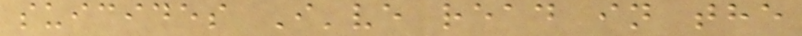suicides I've read in the
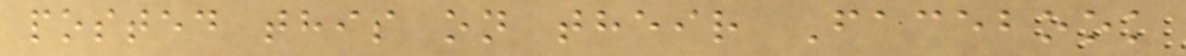posted this on their Facebook
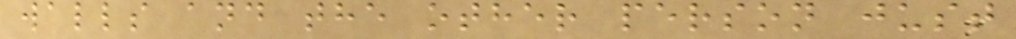walls and the other person just
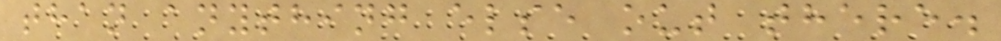than anything else out there.
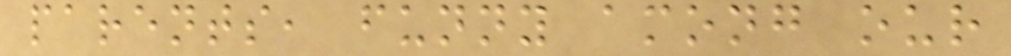parents, funny among our
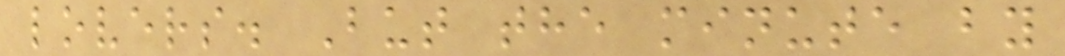lovers. But the minute by
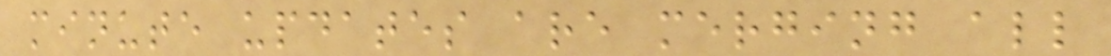minute updates are merging all
